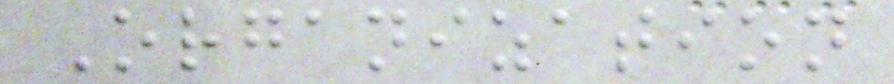Organization
